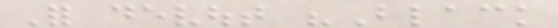For devout "Black
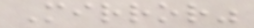Mirror"
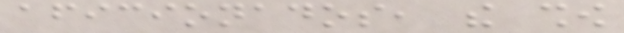aficionados, the show
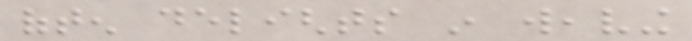often delights in weaving
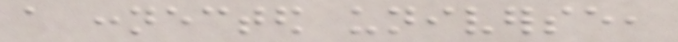a connected universe,
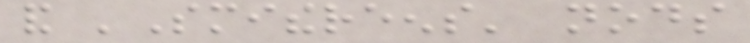and 'Smithereens' nods
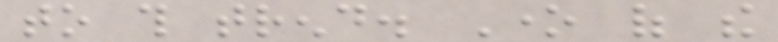to this trend. One of the
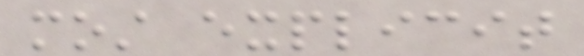most explicit
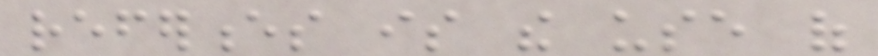references is the use of
